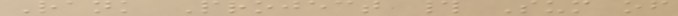Rank Project # Sum of
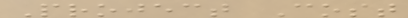Project Cost
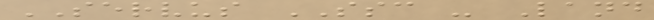SERVUS SSC - Land
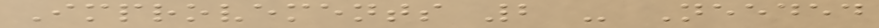Improvements 2 - Needed
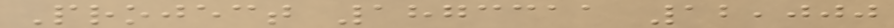Project 1873311 12,000
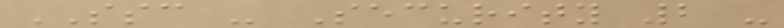SSC - Security 2 -
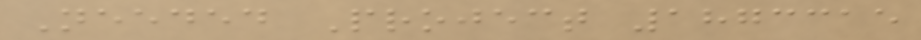Needed Project 1873315
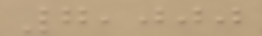7,000
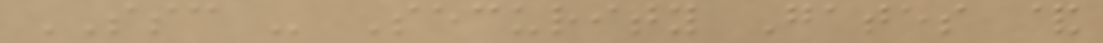SSC - Security Gates &
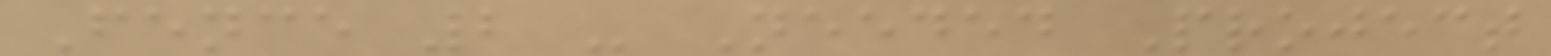Fence 2 - Needed Project
